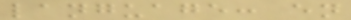language: en
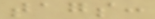tags:
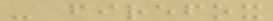- firefox
